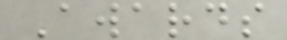Awards
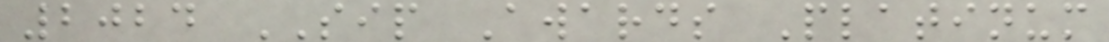2024 SIP Awards Platinum
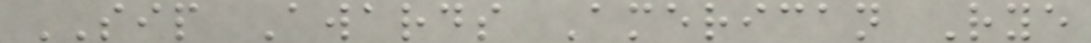SIP Awards American Rye
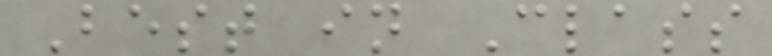Best in Class
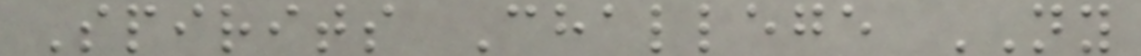Spirits Challege NY
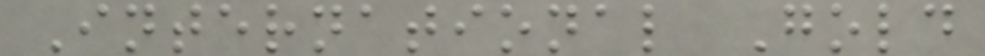International Gold
